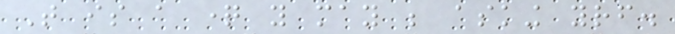That is a question you may be asking yourself.
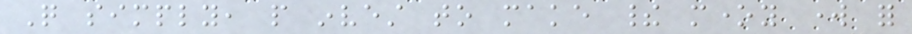Quite simply, people invest to make their money work for
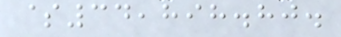$34,898.80.
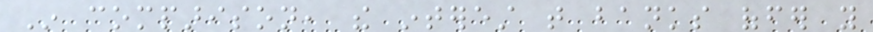In comparison, the interest that banks offer you
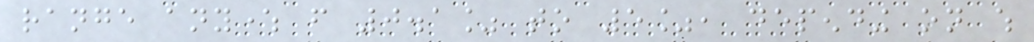range anywhere from 0.1% to 5%, depending on which
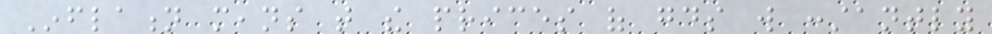Inflation means that the prices of goods will constantly
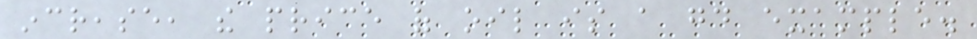increase, the price of oil is a good example.
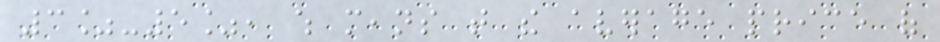3%-5%, which means that the average price of
